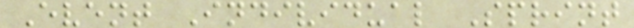Event Individual Sprint
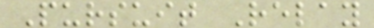Pursuit Relay
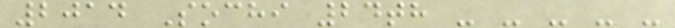2014 Sochi 24th - - - - -
